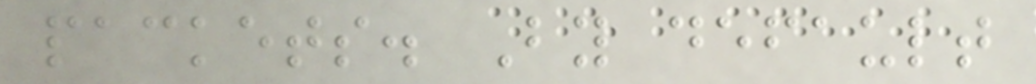packets. By default
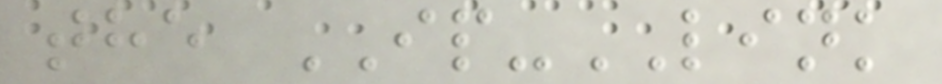the IP-LINK
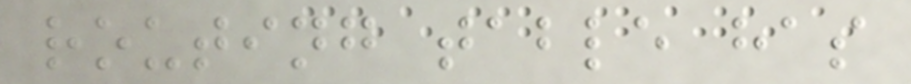routing table has
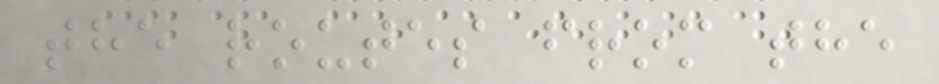the routes from the
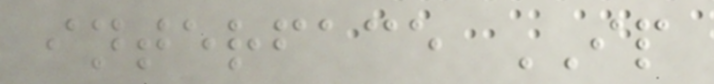interface IP
